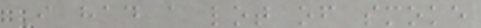I had a lot of smoke
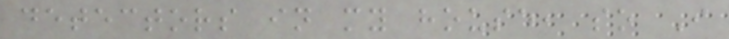detectors in my house, so I
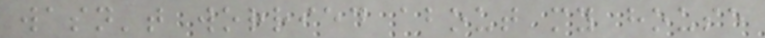wasn't worried about my house
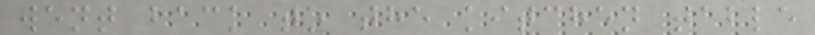went back to the kitchen table
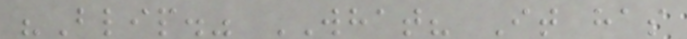"Blip." WHAT? It has
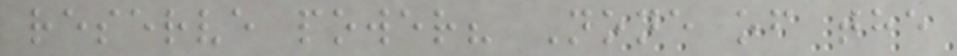reserve power? None of the
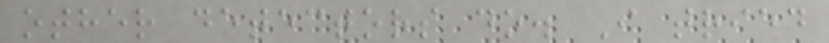other detectors do. I tried
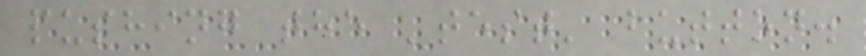pushing the 'test' button.
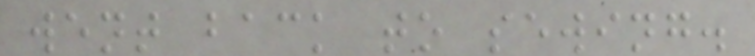went back to sewing.
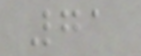71
